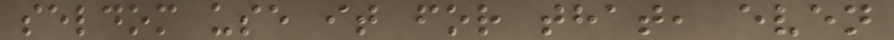seldom use it for that, even
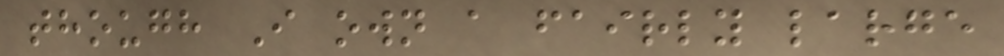though I own a fairly large
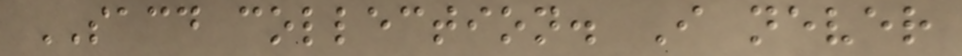SACD collection. I never
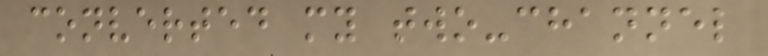converted my two-channel
